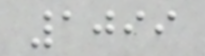1099
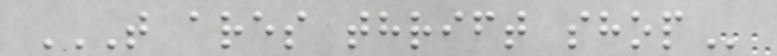T ARES THRIFT SHOP
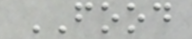FOOD
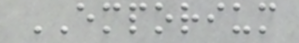EMPORIUM
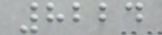8224
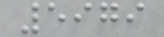5979
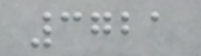3721
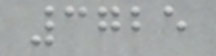3725
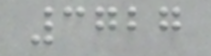3727
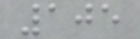105
